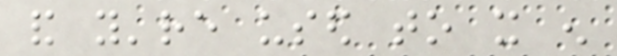and you're used to it enough
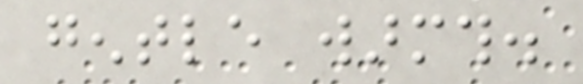gentle warmth.
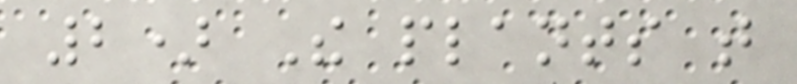2) The plants that
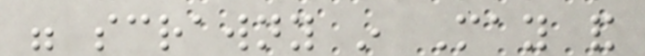were scrawny in May and
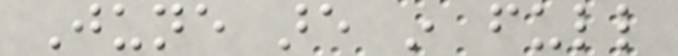June are in full
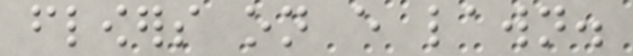flowers on every lawn.
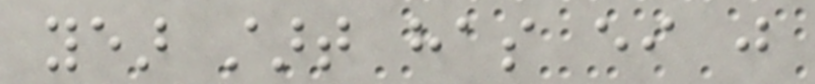year start has either just
